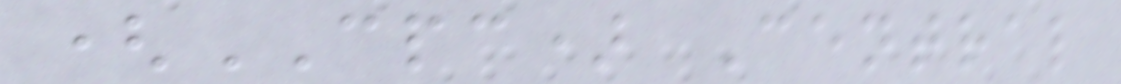(CPC) Central
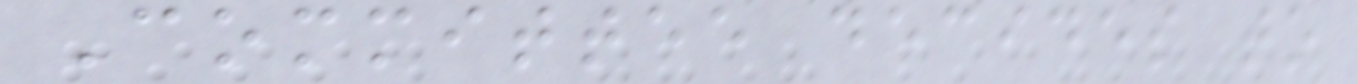Committee decides to
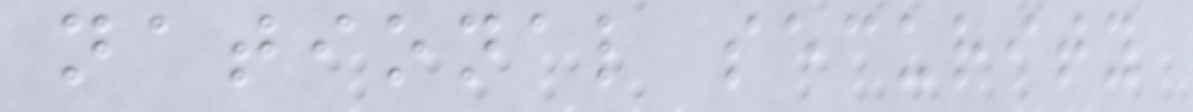national security
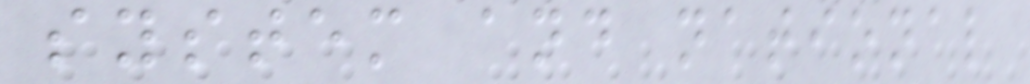system and national
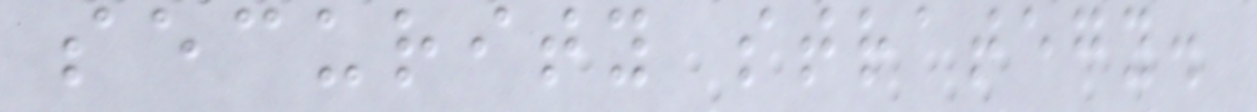security strategy.
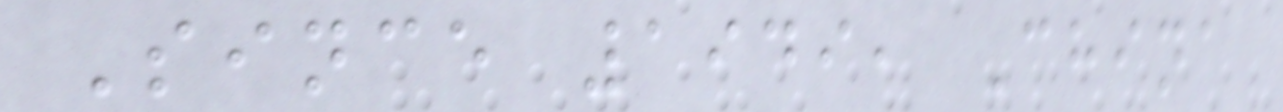Since 1949, China
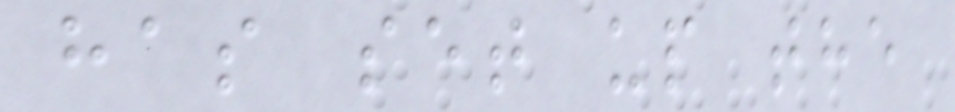has set up the
